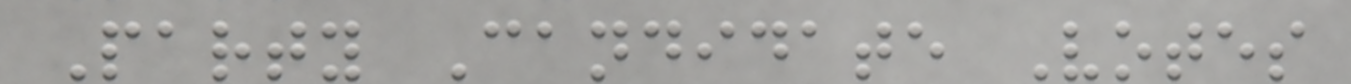Party Candidate Votes
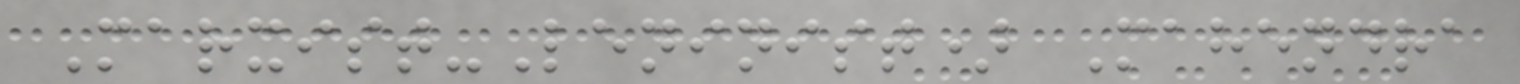Marxist-Leninist) Mahendra
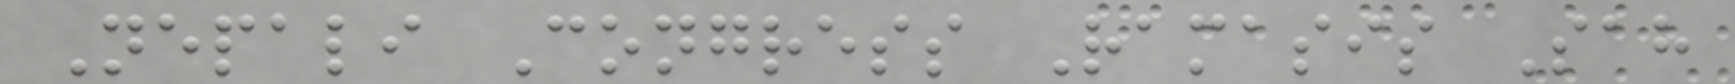Nepali Congress Ramasis Sah
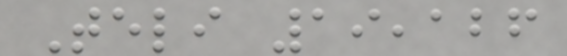Teli 19,126
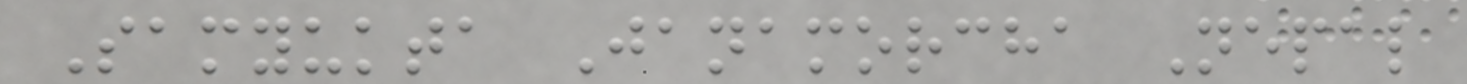Samyukta Janamorcha Nepal
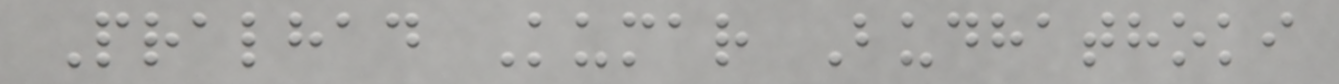Pralhad Kumar Budhathoki
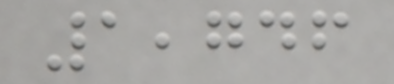1,746
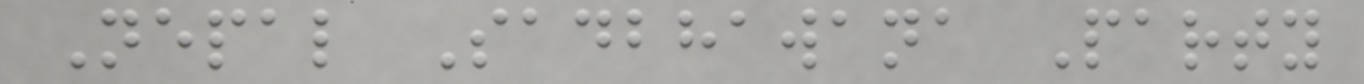Nepal Sadbhawana Party
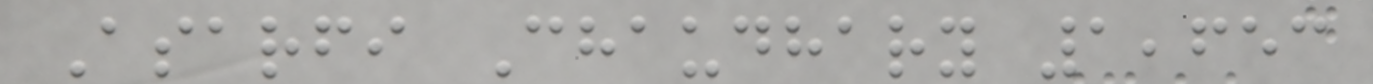Asarfi Chaudhary 1,653
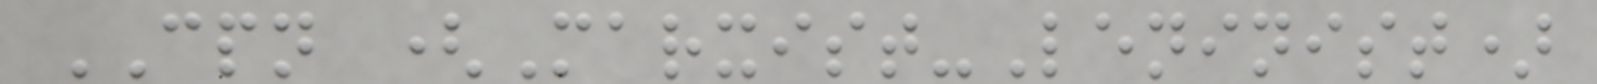CPN (Marxist-Leninist)
